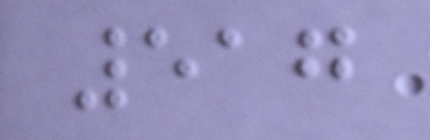517
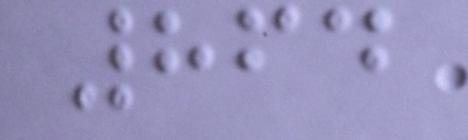864
